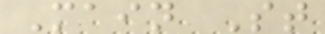Main St
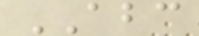ABC
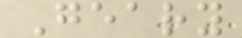Geary
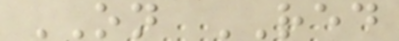ON RED
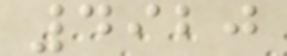4920
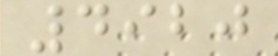4920
